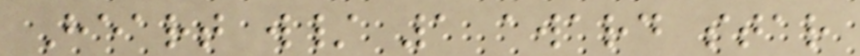Heart w/ 1 award star
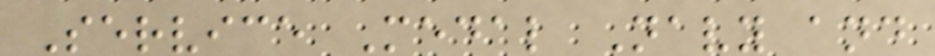Service Medal Navy and
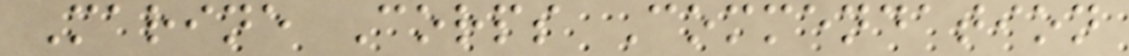Marine Corps Commendation
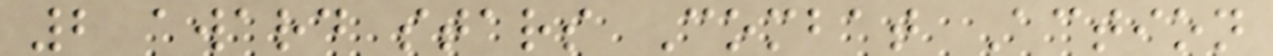2 award stars Combat Action
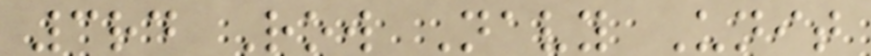3rd Row Navy Unit
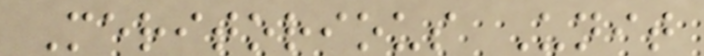Meritorious Unit
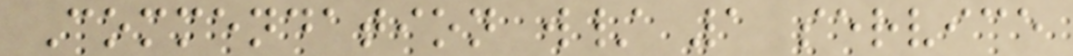Commendation w/ 1 service
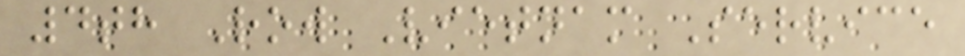4th Row Vietnam Service
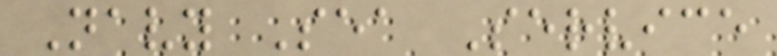Navy Sea Service
